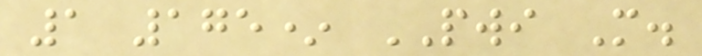1 175* PWI M.
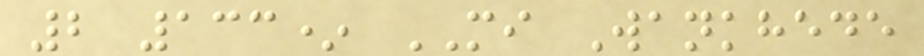2 133* MI Wankhede
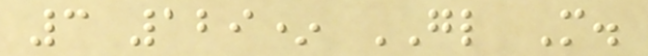3 129* GL M.
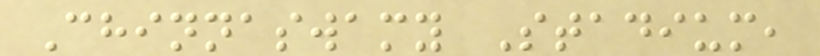Chinnaswamy Stadium,
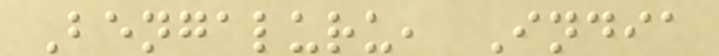Bengaluru, India
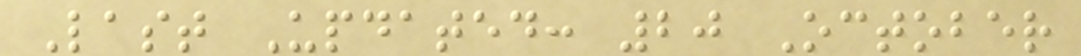Last Updated: 20 October
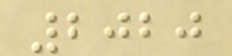2020
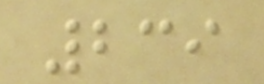239
